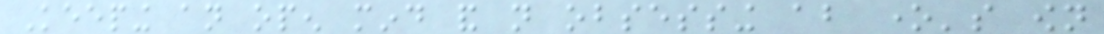Keeping an open mind and not obsessing about one's own
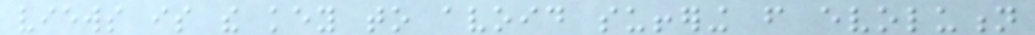views is the key to avoid suffering from evolution
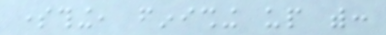something, finishing up with:
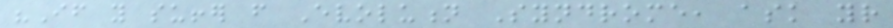"If you suffer from Evolution Syndrome, ask your
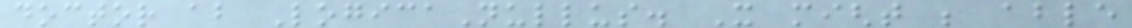doctor about LogicaNullus. It might be able
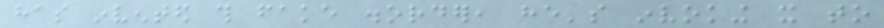has invented this fake disorder, he's invoking it to
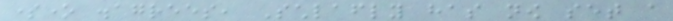someone disagrees, Schlafly has now set a
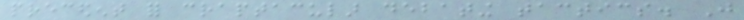precedent for craptacular debating tactics. Just
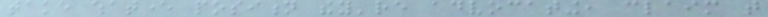take whatever position they're advocating, claim that
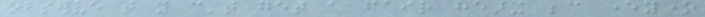observe that you can't get a fair hearing because everyone
